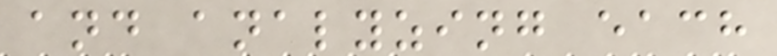and analyzing each
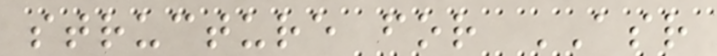structure for ASR
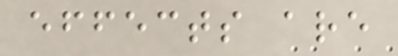effects are
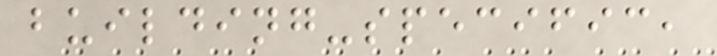building-specific,
